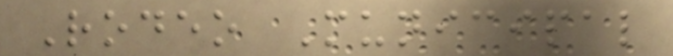Rodeo Municipal
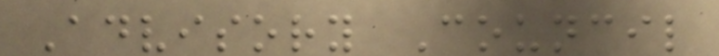Advisory Council
